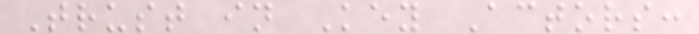Trust in Key Actors:
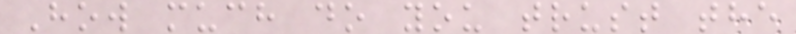How much do you trust the
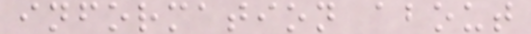information about
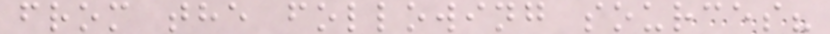from the following sources?
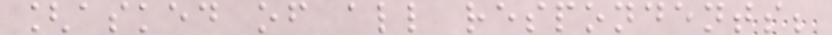[asked of all respondents;
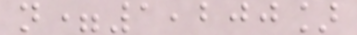n=1,200]
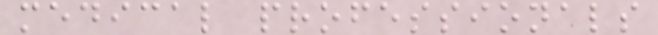medical professionals
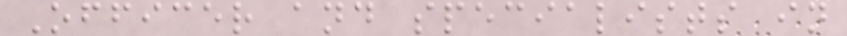Officer and specialists in
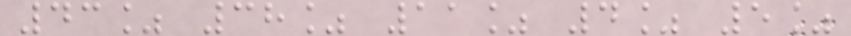43% 38% 11% 4% 5%
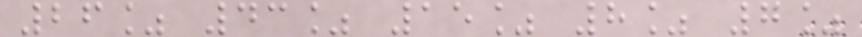26% 43% 15% 8% 7%
